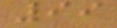99
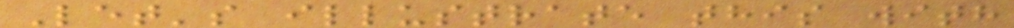Let's illustrate this with
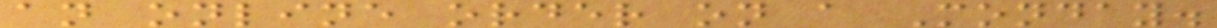an online order on a Monday.
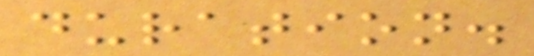duration.
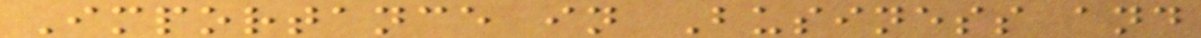Importance in Business and
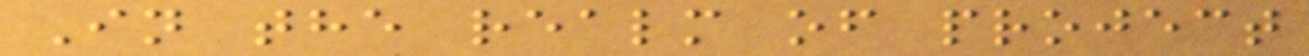In the realm of project
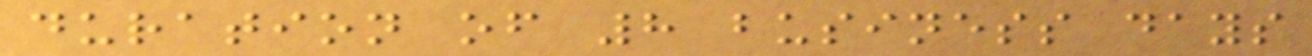duration of 8 business days
